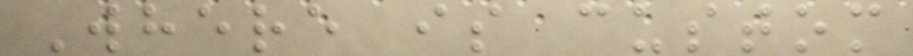Where is custom
